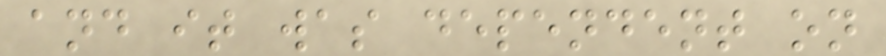and it was dependent on
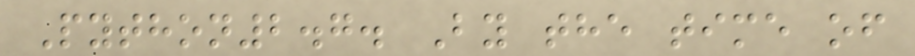Python2.7. By the time of
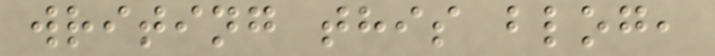writing this blog,
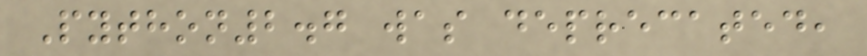Python2.7 was deprecated,
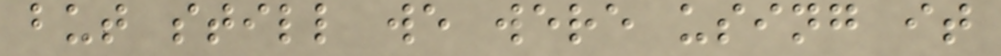but still we were using it
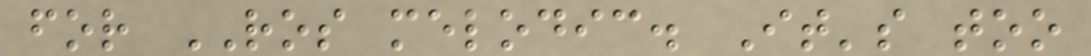for ROS melodic. It's too
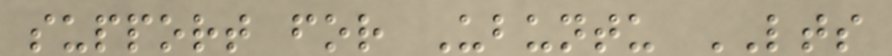support for Ubuntu LTS
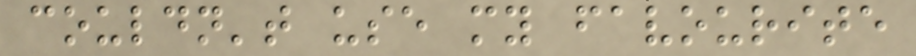couldn't use my favourite
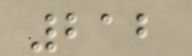212
